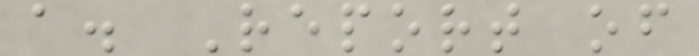a. Report of
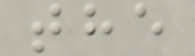the
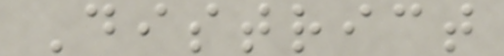District
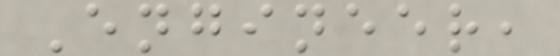Engineer,
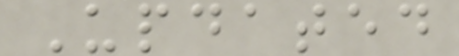Updated
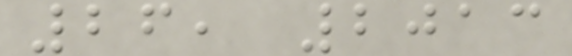26, 2013
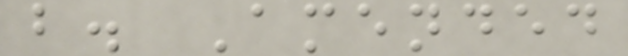b. Amended
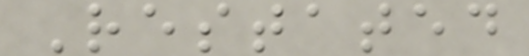Restated
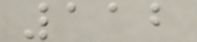112
